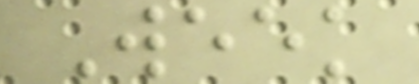Week
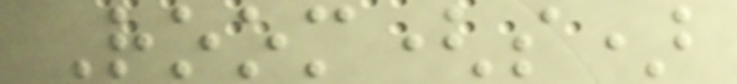Room(s)
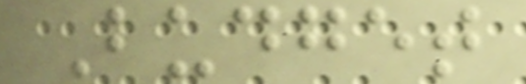Budget
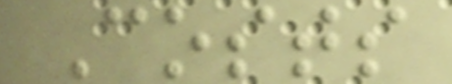Costs
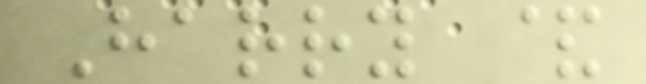Harry &
